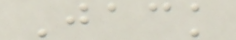Jack
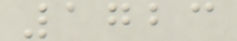1723
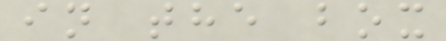in the box
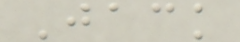Jack
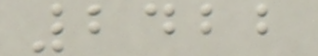2422
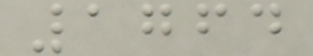1764
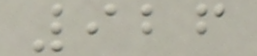926
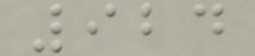924
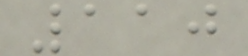110
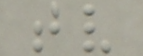tv
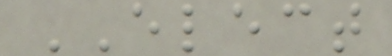ELECT
